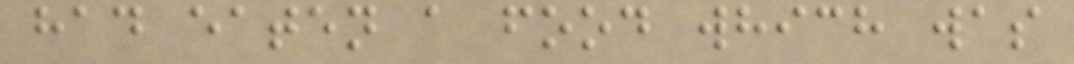had eaten a food which was
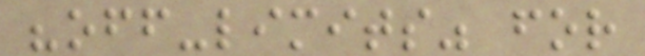"off-limits" for
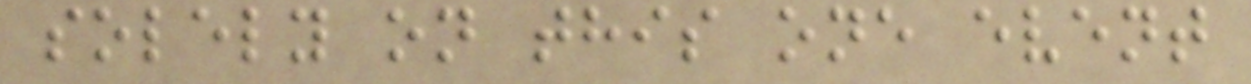solely on this one event
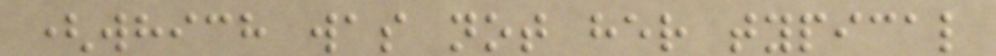(which was not her typical
